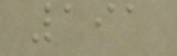191
